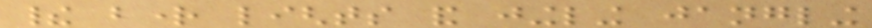their bright lights and jingling jangling
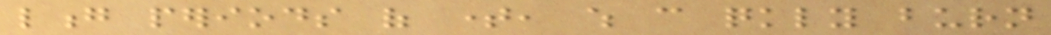long periods of time, which can quickly burn
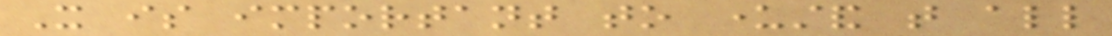It is important to understand that all
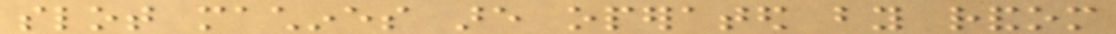slot machines are operated by random
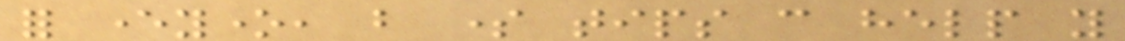for everyone, but some tips can help you
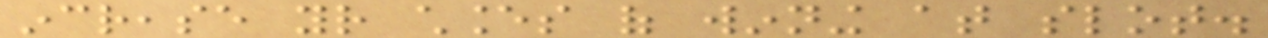increase your chances of winning at slot.
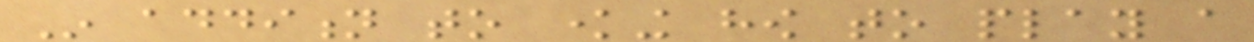In addition to knowing how to play a
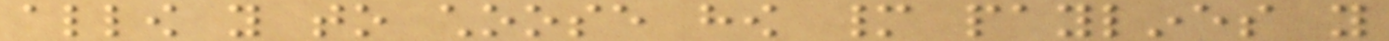allow you to choose how many paylines you
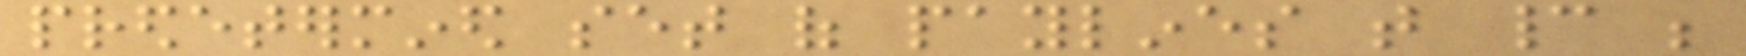predetermined set of paylines that cannot be
